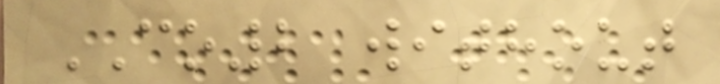CO2 without
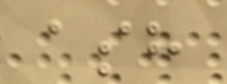ash
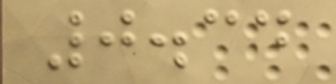0.34
